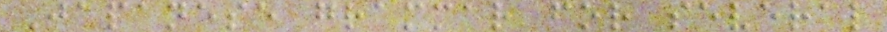Japanese grammar for several
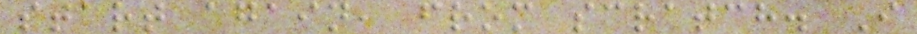start again, from scratch. I
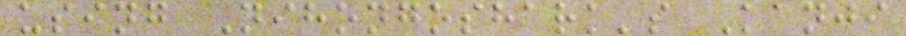using Nihongoshark's Kanji
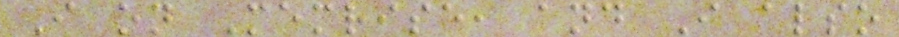I on Memrise, and I also
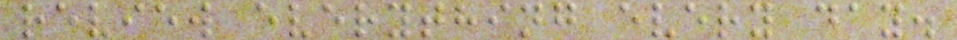review everything every day.
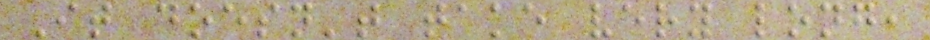It doesn't take very long,
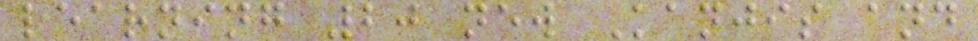learning 20 new Kanjis and
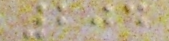204
